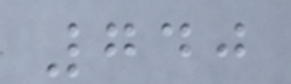740
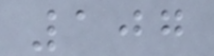107
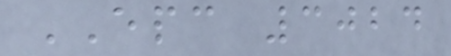EPC 3024
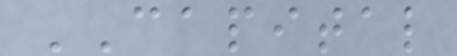CAPITAL
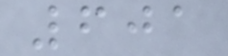601
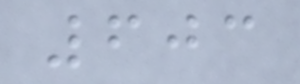603
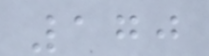170
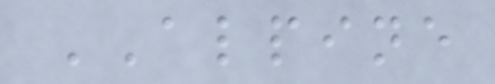ALPINE
